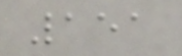151
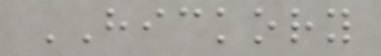HICKORY
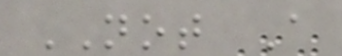NOT A
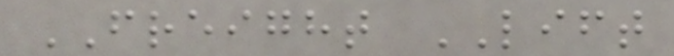FREIGHT LIFT
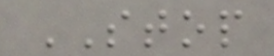STOP
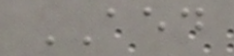AED
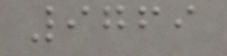9769
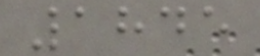1845
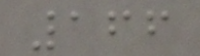166
